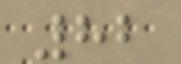82
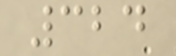324
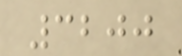3200
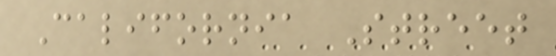California Street
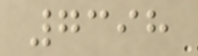7398
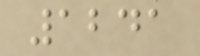1241
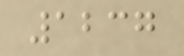1237
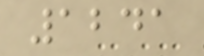1241
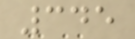345
